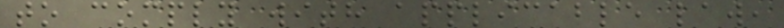to comply with applicable law,
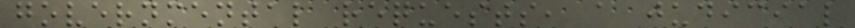governmental requests, a judicial
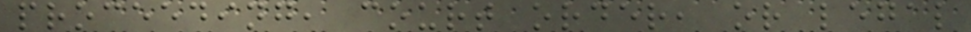proceeding, court order, or legal
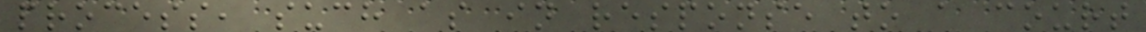process, such as in response to a court
